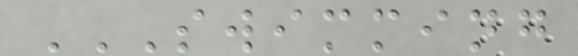SWIMMING
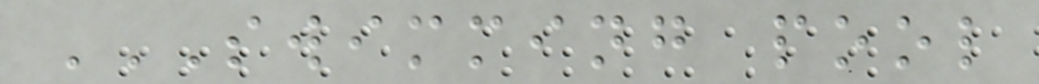SWIMMING POOL
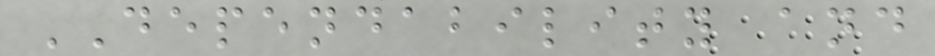DEPENDABILITY and
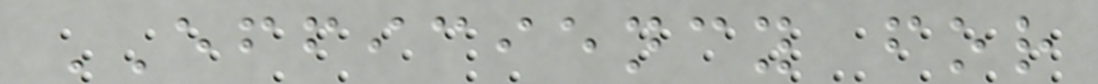EFFICIENCY for
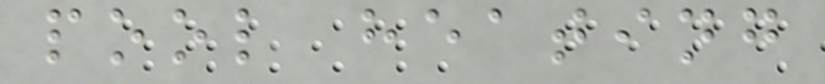pool heating
